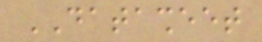DATASHEET
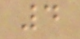4
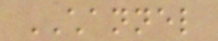CHANNEL
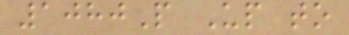1080P Up to
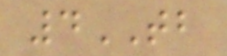4TB
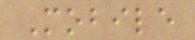Mobile
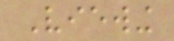Viewing
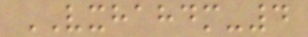VXHAHDM-4
